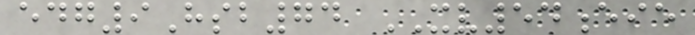edg9Hsb74 XV54eie
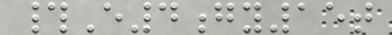#E4gy15t
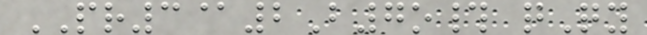PR3@2B7o# qQy
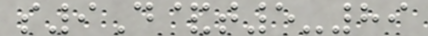s9D&t5-89
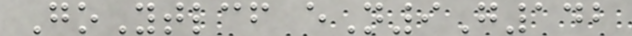GoYtlcf eN9G142
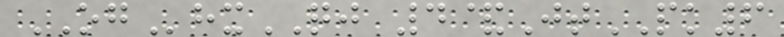OGhxQJ 4&JtPK6
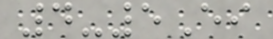4-5Ei
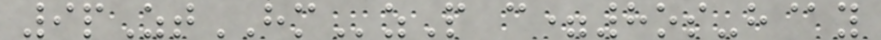9pZtHMzP c=8os-h@y
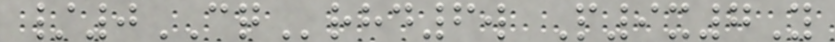/0CQrhd6w P9x7Y
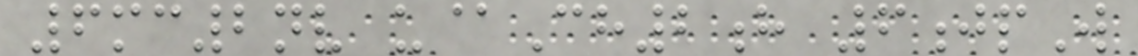6mc2nv u@Ch2h 6jpW
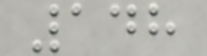148
